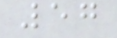57
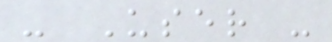- User -
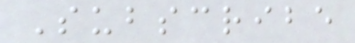Subscribe
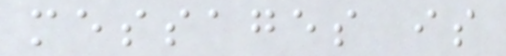messages is
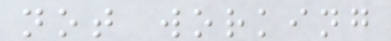not working
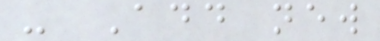- Add new
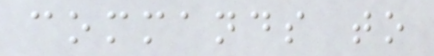commands to
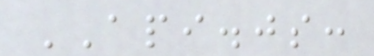API.js:
